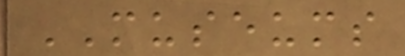MUSEUMS
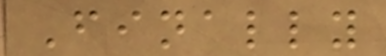Finally
